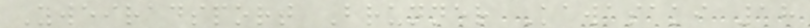Zweiradsport Brunner Kawasaki 18
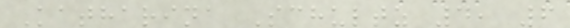Katharina Schultz 4, 6
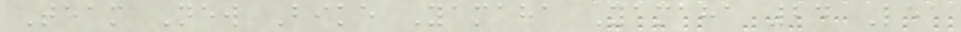Team New Bike Yamaha Yamaha 24 Lea
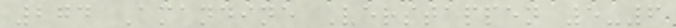274 Amandine Verstappen 5-6
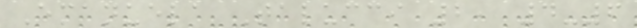Emanuela Talucci 2, 4-6
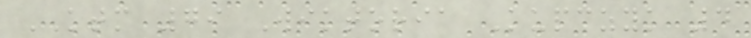KTM 79 Wiktoria Kupczyk 4
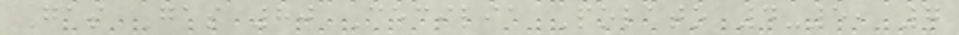Gas Gas 80 Cecilia Polato 4-5, 7
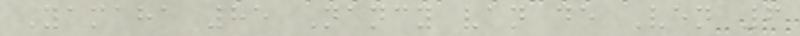Yamaha 85 Nancy van de Ven 6
